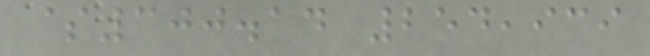$300.14 254,939
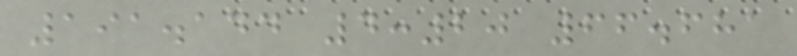191.144 4:20 66.681
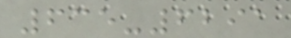635-6291
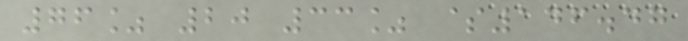76% 20 33% $146.47
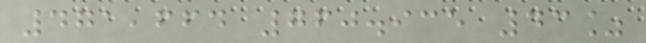471,664 760.935 43%
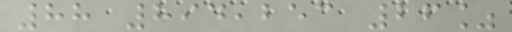88 894,253 26%
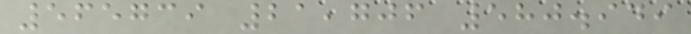565739 21,706 580.949
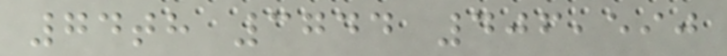74th 3744 406,590
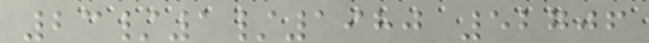23/1/1980 52706
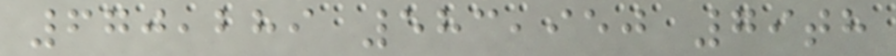670,289 583,950 79th
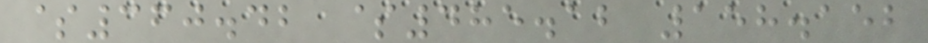$360.42 $485.12 158.152
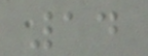14
